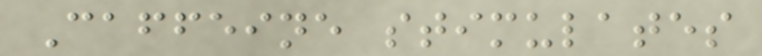Caffeine stimulates
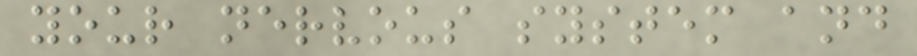your nervous system and
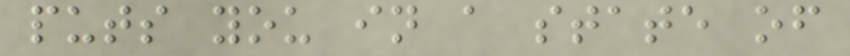puts you in a state of
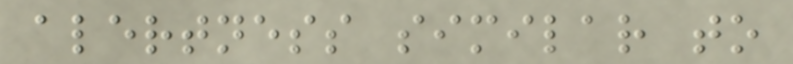alertness similar to
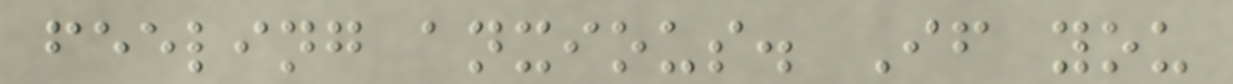feeling anxious. If you
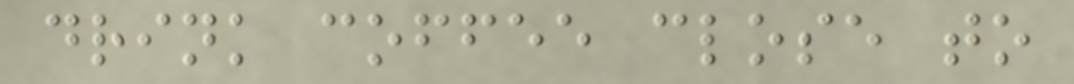drink coffee close to
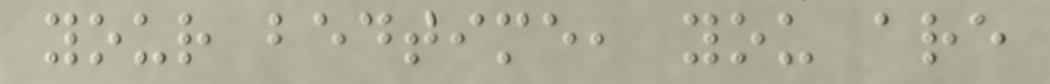your bedtime, you are
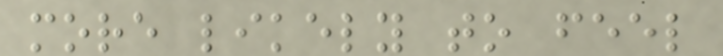more likely to feel
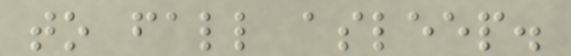to fall asleep.
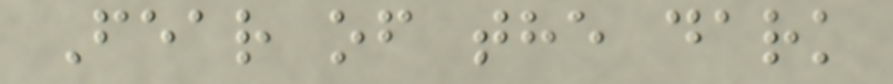Fear of the dark
